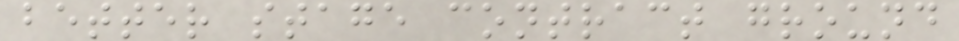better stage contract ground
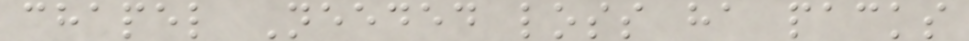chapel Needed loss ha packs
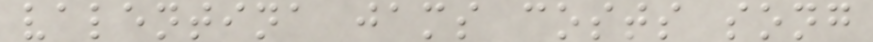valentina jams costs song
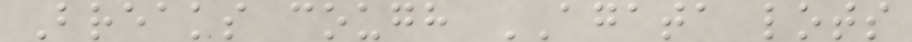Breaks cough AGATA lots
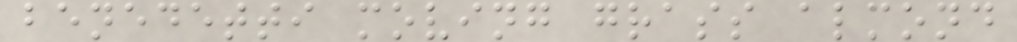benedetti moving grass almond
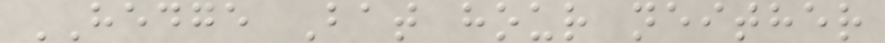HEDGE Bat hour neither
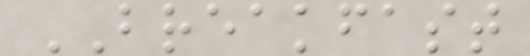BREAKFAST
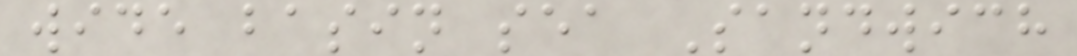wide basin sea Sandwich
